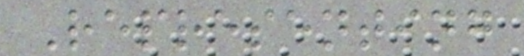Representing
